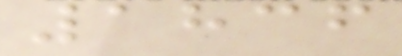1836
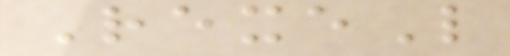RexeL
